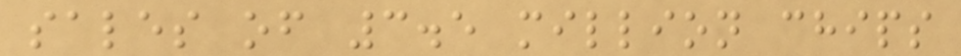sales of 3.5 million chips
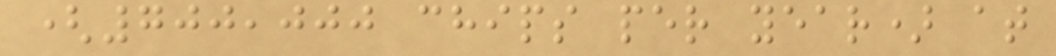(700,000 chips per year) at
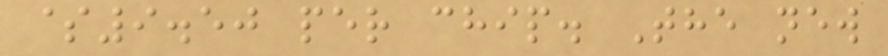$9.50 per chip. The new
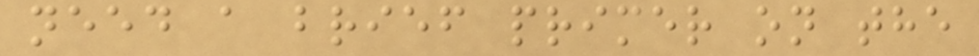need a brief primer on the
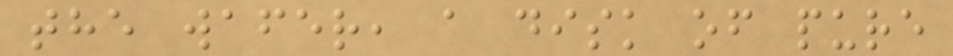the wafer, a disk of pure
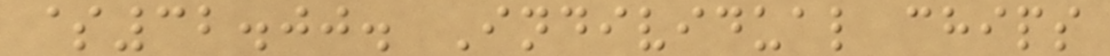$32.00. Individual chips
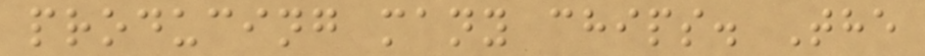producing many chips. The
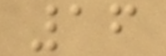16
